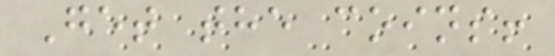Get the coins!
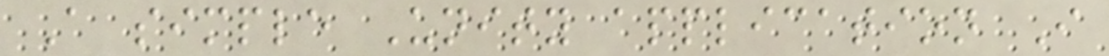A simple Unity application I
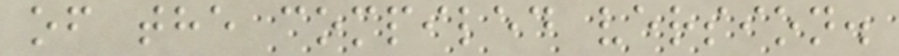of the compiled version.
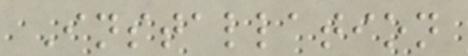Installation
